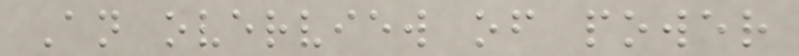An overview of power
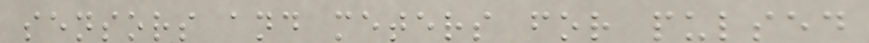sensors and meters for pulsed
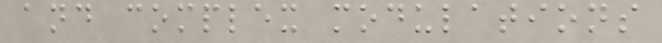and complex modulations
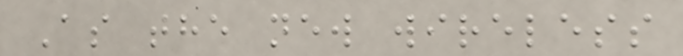As the new wireless
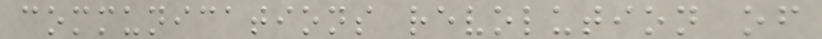communications revolution of
